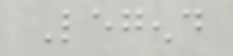Legend
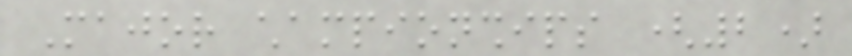Major championships (2)
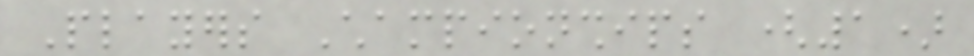Players Championships (1)
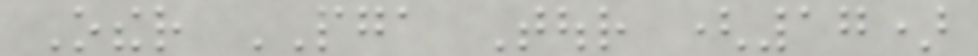Other PGA Tour (17)
